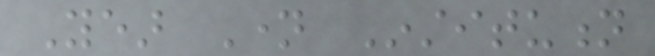Year Name Institution
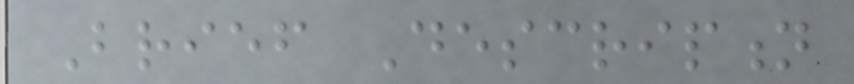Brief Description
